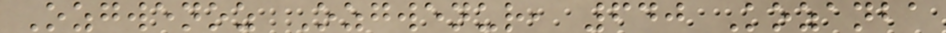Ozgwenoz Ozgwenur, 640 Kozanba
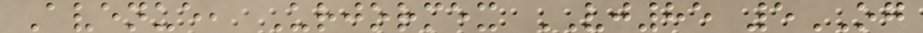Avenue, Urjormex VJ85 5OG
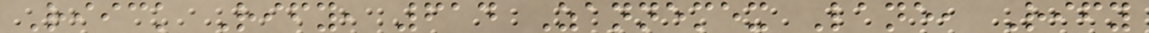Riick Rify, 614 Zannemex Lane, Rify
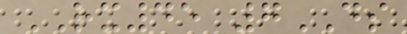RX45 7DS
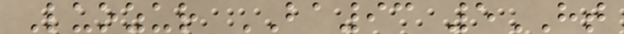Luozur BA93 5HT
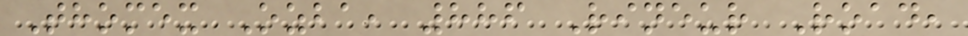Thomex Ozba, 886 Rineur Road,
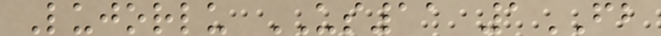Lujorlu US11 1FB
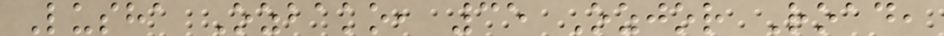Lusha Ozbako, 35 Ozjor Road,
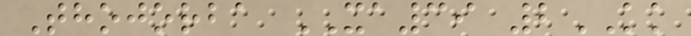Thojorba XA39 2KK
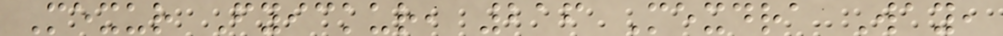Mexur Fyickur, 216 Mexdra Way,
